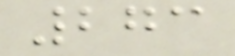273
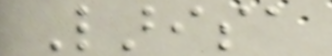Larisa
